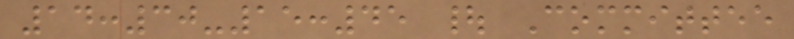14:30-15:45 | Committee
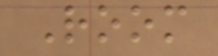Room
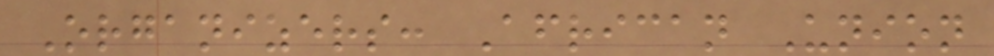Organizers: African Union
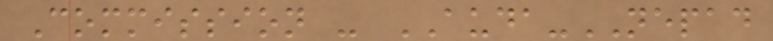Commission - AUDA-NEPAD
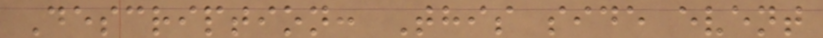Description: This side event
